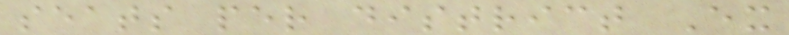seats per district Ex
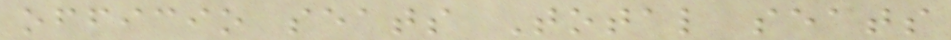officio seats Total seats
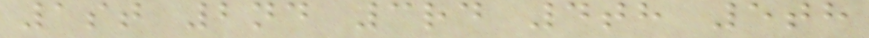1st 2nd 3rd 4th 5th
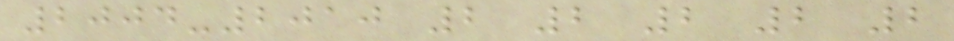2004-2010 2 2 2 2 2
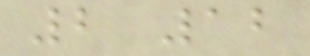2 12
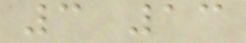3 13
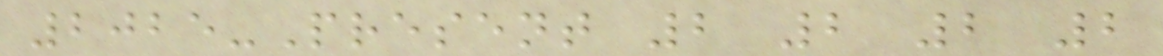2025-Present 2 2 2 2
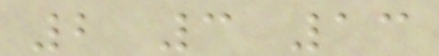2 3 13
